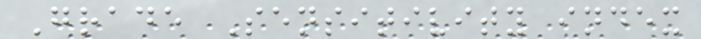Grade Sensitivity index
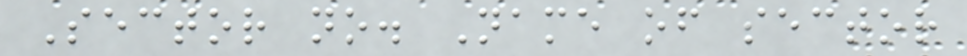Sector no. Name of sector
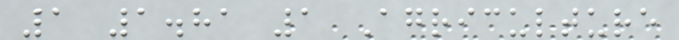1 1.81 1 Agriculture
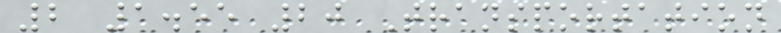2 1.55 20 Transportation
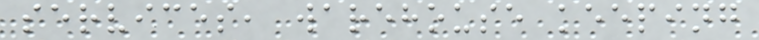services, warehouse keeping
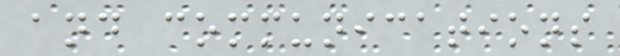and communications
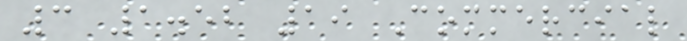3 1.52 19 Commercial
